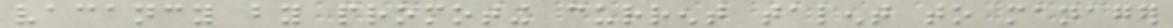vacancy by promoting current talent to manager
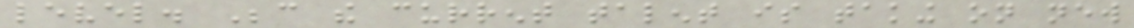level. Because the current talent is taking on new
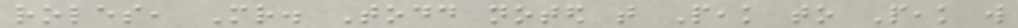roles, Mr. Todd noted that Peak to Peak will
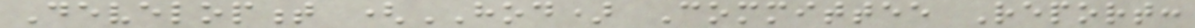Development (HOD) Committee Report:
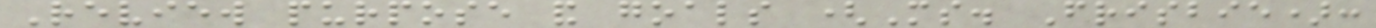Review purpose and goals (Ms. Frisbie):
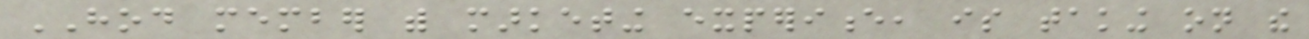HOD member with marketing experience, is taking on the
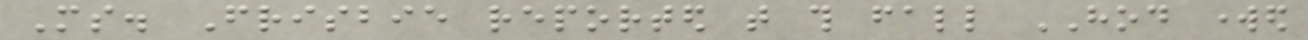Ms. Frisbie reported that this fall HOD worked
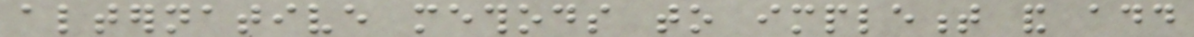alternative methods to implement and add
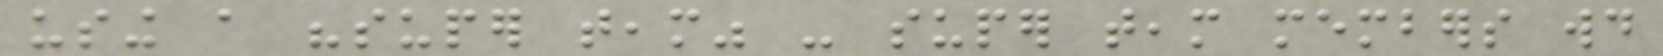using a "super team" - super team members would
